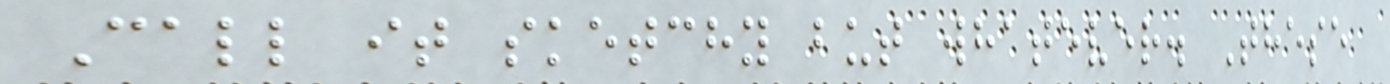Call it sketchy but whatever. These
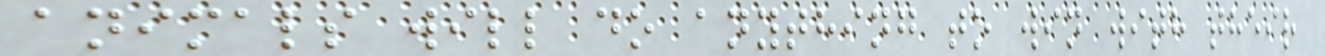animals will do anything to win with their
